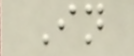In
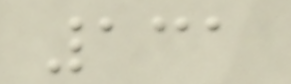131
